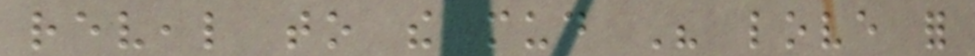reveal to the mud His love for
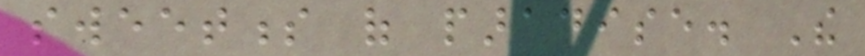sweetness of paradise. The
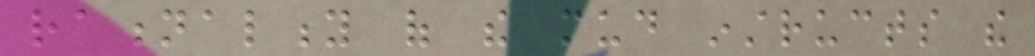rationality of the mud instructs the
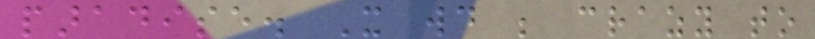paradise. It would be crazy to
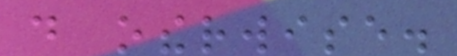do otherwise.
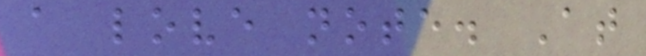a love note. At
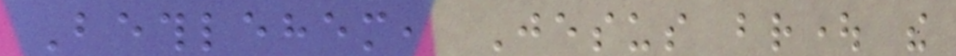Bethlehem, Jesus brought the
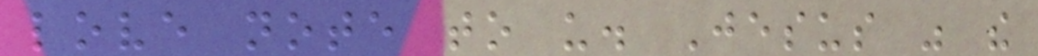love note to us. Jesus was the
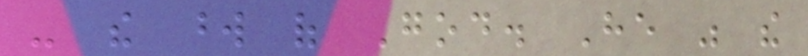- the word of God. He was the
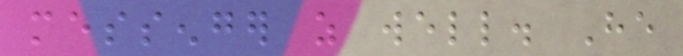messenger as well. He
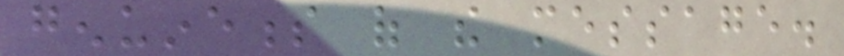genuineness of the message.
